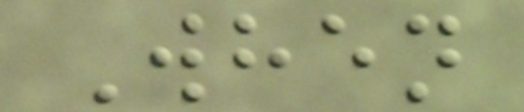When
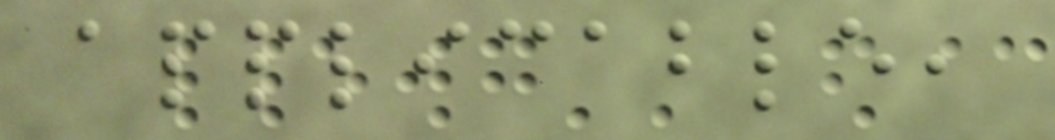applicable,
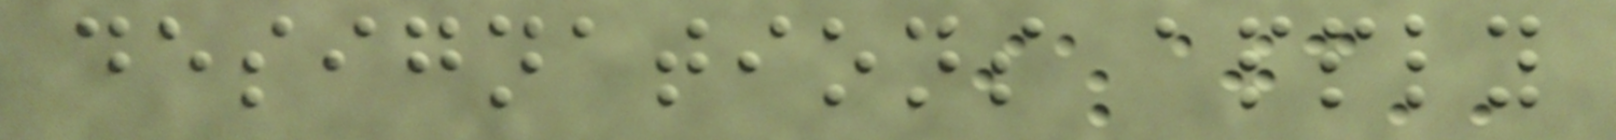designations apply
